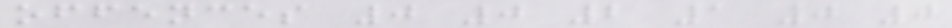offences 0 0 2 1 0 0
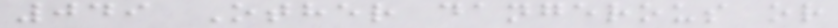049 Other dangerous or
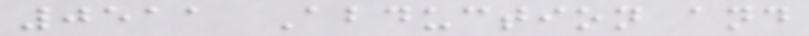0511 Abduction and
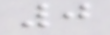0
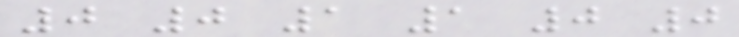0 0 1 1 0 0
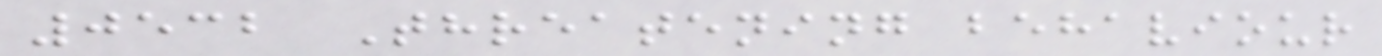0532 Threatening behaviour
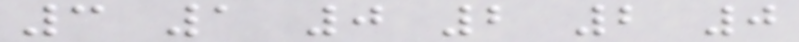3 1 0 2 2 0
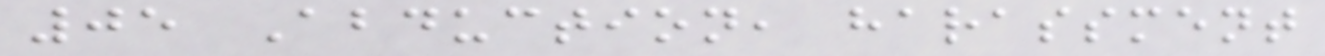05 Abduction, harassment
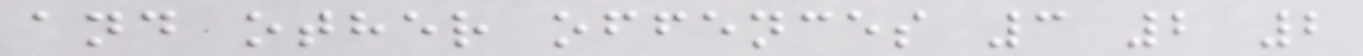and other offences 3 2 2
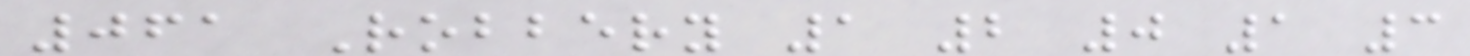061 Robbery 1 2 0 1 3
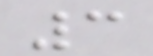3
